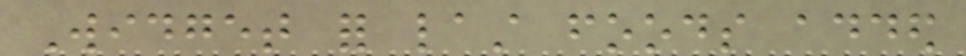Widget for last foods added
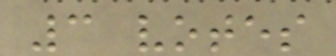3 votes
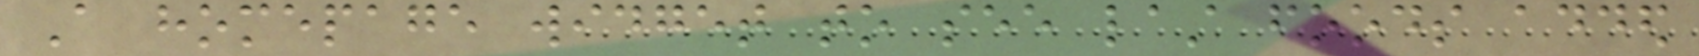A homepage widget to see last foods added
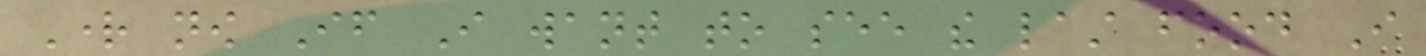Right now If I want to see the last food I
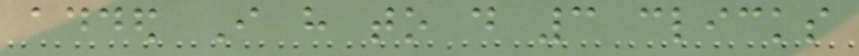added I have to do 3 clicks
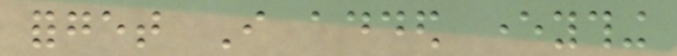forget I added everything
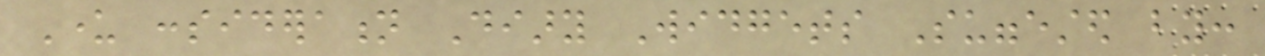Under consideration Diary Widgets Suggested by:
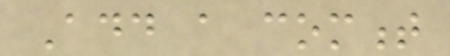Add a comment
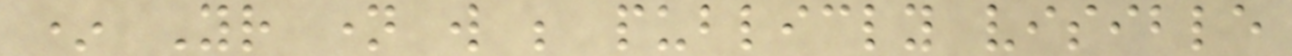* Your name will be publicly visible
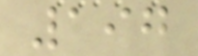197
